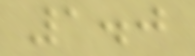1.0
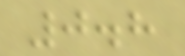0.8
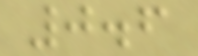0.6
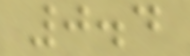0.4
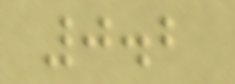0.2
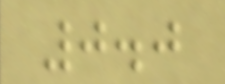0.0
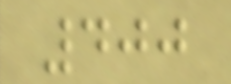400
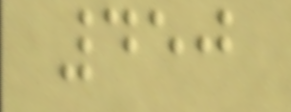450
